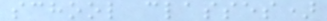school classes)
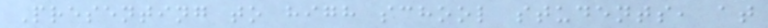Presenting to high school students, at
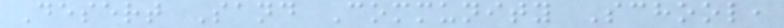Desert Sand Community School,
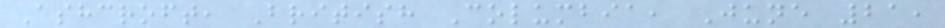Ashcroft, British Columbia, June 21,
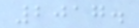2017.
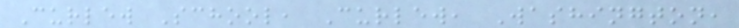Curlew School, Curlew, Washington,
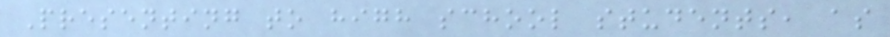Presenting to high school students, as
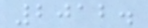2012.
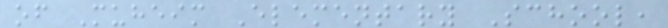of Muheim Elementary School,
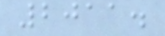2011.
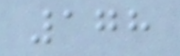178
